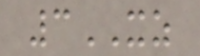3XZ
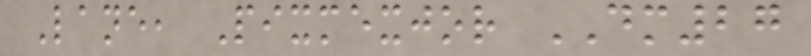Lane, Pixmexjor DM27
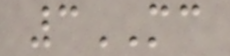3MC
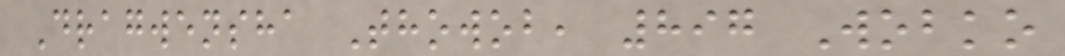Dragwensha Thowob, 897 Wobko
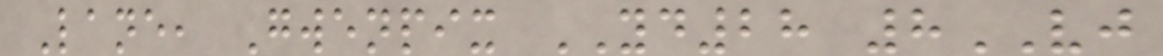Lane, Gwenpix YD28 8VJ
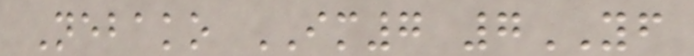Nebako IM7 7YF
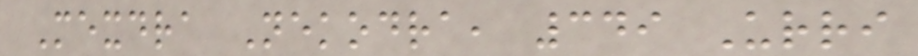Mexdra Nekodra, 349 Urri
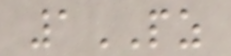1PZ
